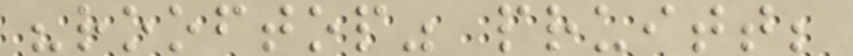"rooftop" pruitt;
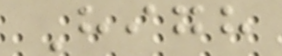High
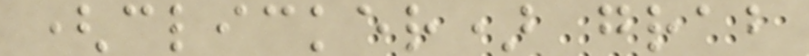(clicker) grab
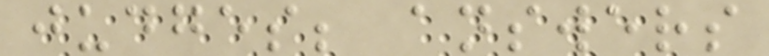judges; answers
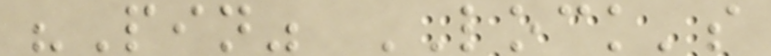"Pin" LOCK's
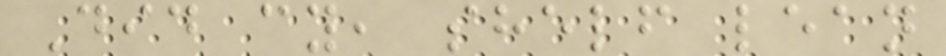Did cy, shelf lean
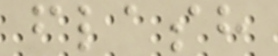flash
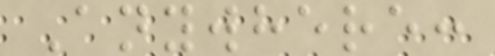Anywhere:
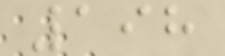198
